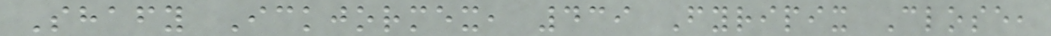Shafy Ickjormex, 439 Fyripix Close,
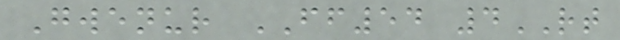Gwenur FF54 4RT
